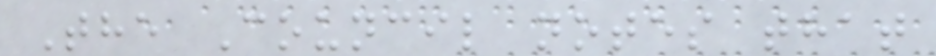The Council notes that
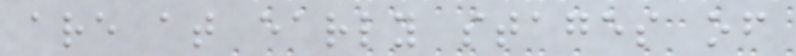are at early stages of
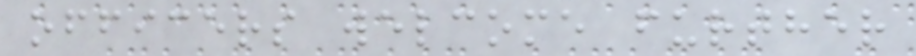officers welcome further
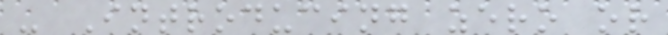- Introducing zero or
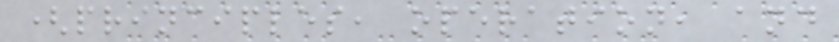(principles, operation, and
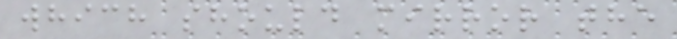which should mirror the
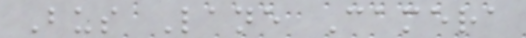Bus Lane Camera
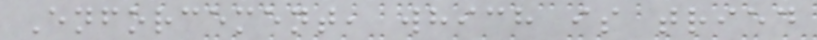Enforcement, which is tried
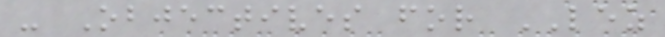- Objectives for LEZ
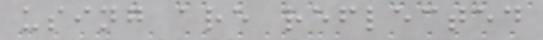using are reflected
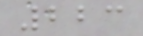223
